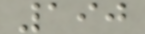190
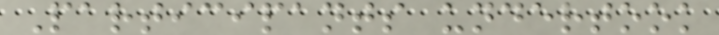Participants undertook
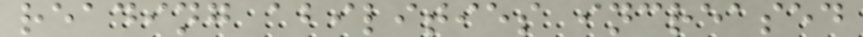reading abilities increased
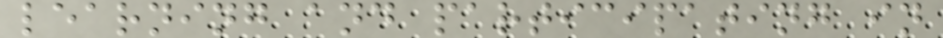learning and participating in
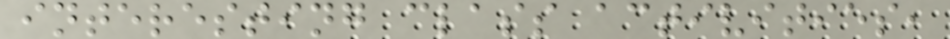interesting class activities,
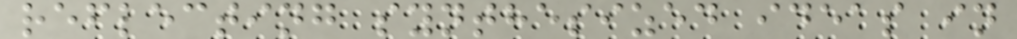reflecting synthesized ideas in
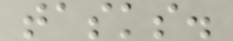tasks.
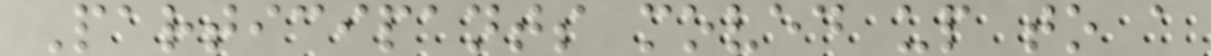Participants moved up to a
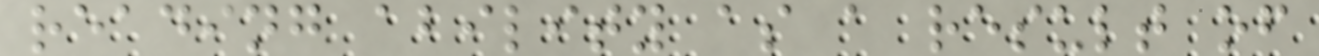reading ability as a result of
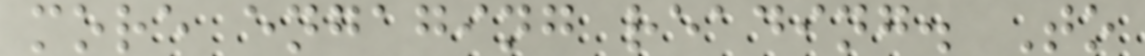more engaging reading. To
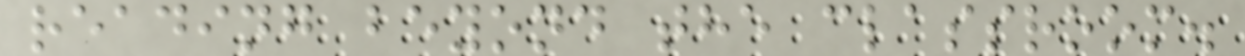reading beyond the classroom.
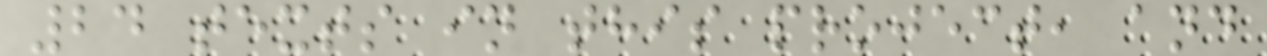24 texts in this project, and
